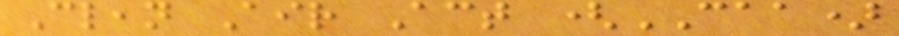Clean Air Act (CAA)
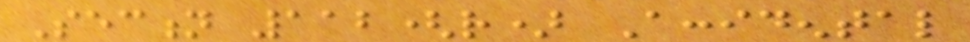Section 112(r) Accidental
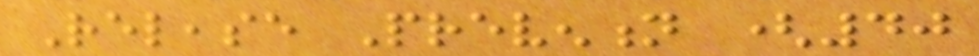Release Prevention (40
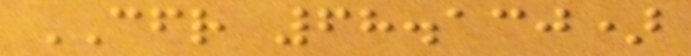CFR 68.130)
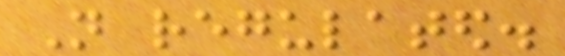Not regulated.
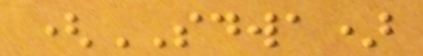(SDWA)
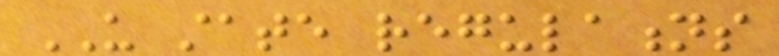US state regulations
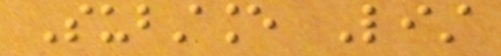Substance List
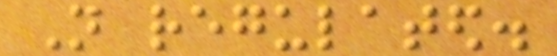Not regulated.
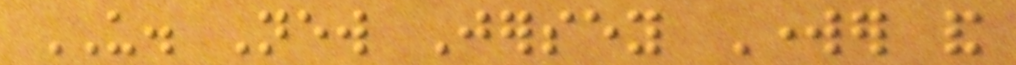US. New Jersey Worker and
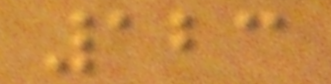123
